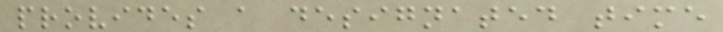provides a designated time
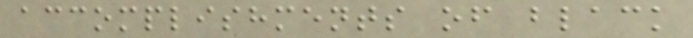accomplishments of black
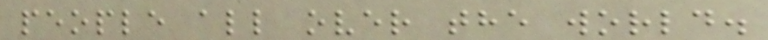people all over the world.
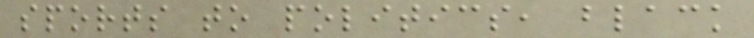sports to politics, black
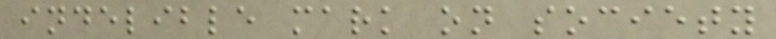indelible mark on society
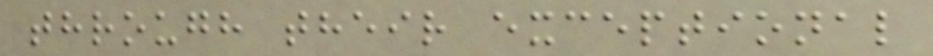through their exceptional
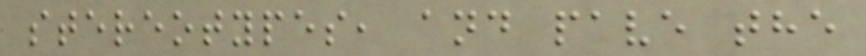stereotypes, and pave the
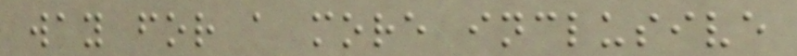way for a more inclusive
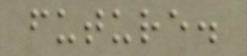future.
